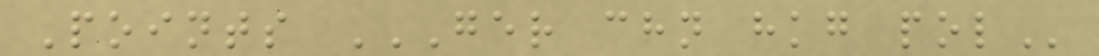Points GER CHN HKG POL
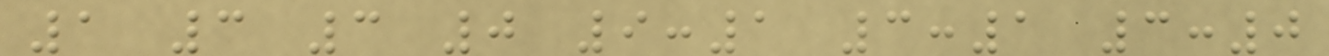1 3 3 0 9:1 3:1 3:0
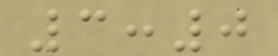3:0
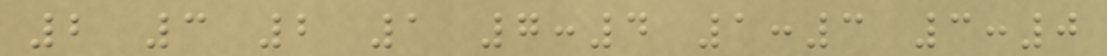2 3 2 1 7:4 1:3 3:0
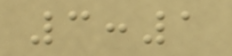3:1
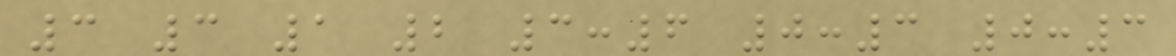3 3 1 2 3:6 0:3 0:3
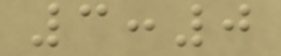3:0
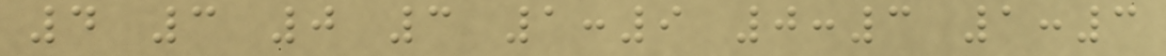4 3 0 3 1:9 0:3 1:3
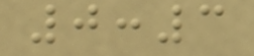0:3
